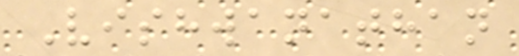Vishwanathan
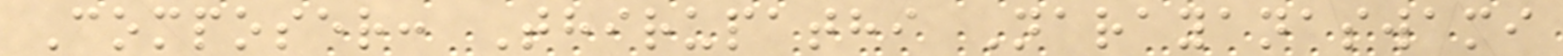Composer: Thirupathi Narayanaswami
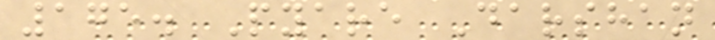175. Pyare Darshan
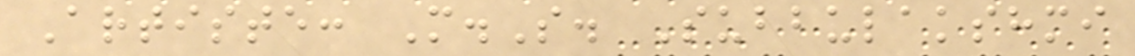Artiste: M.S. Subbulakshmi
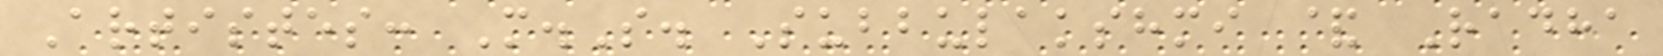Artistes: M.S. Subbulakshmi & Radha
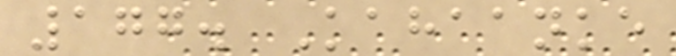177. Kahaanke
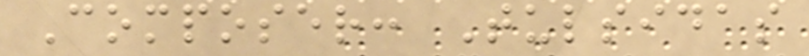Composer: Tulsidas
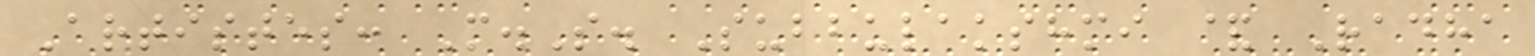Artistes: M.S. Subbulakshmi & Radha
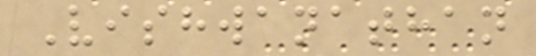Vishwanathan
